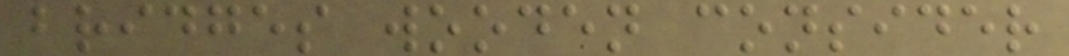bridges wooden consider
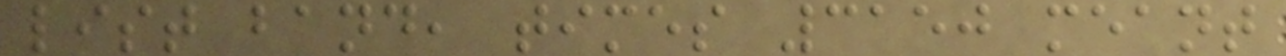list band, times 3150 meant
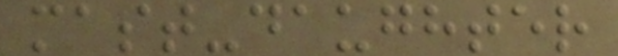mast-daughter
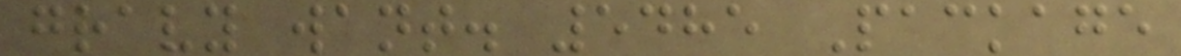gravy want. 5485 Package
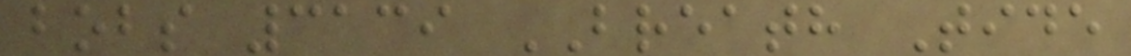bobs 3139 BREATH Tide
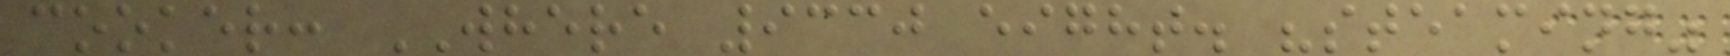cooker: WHERE 9330 eight. "steaming"
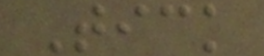Tick
